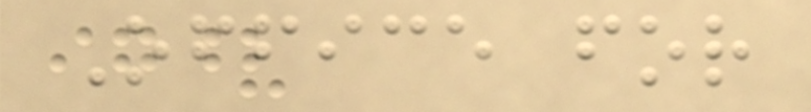Office for
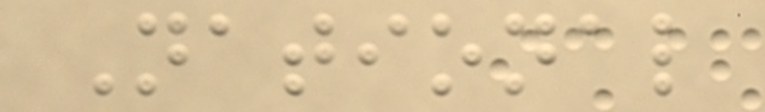National
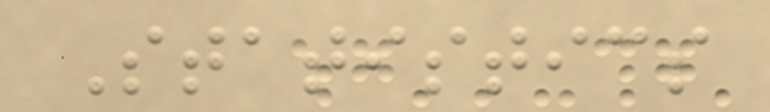Statistics
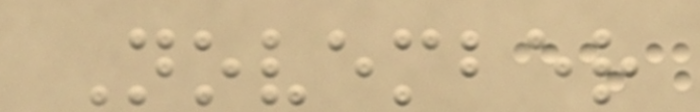November
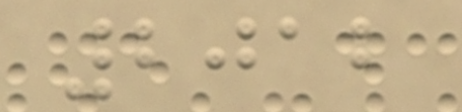2012
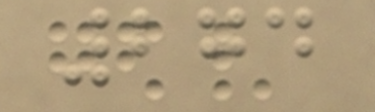274
